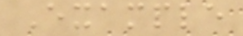Example
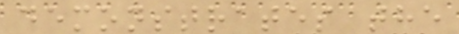demonstrates the
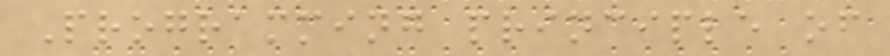Programming principle of
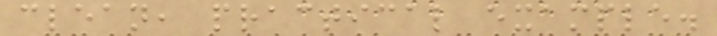clean, practical example.
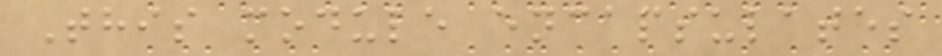This module encapsulates
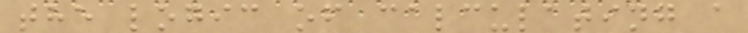the logic of calculating a
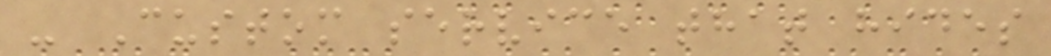- Custom service that hides
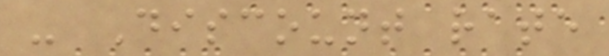- Discount rate
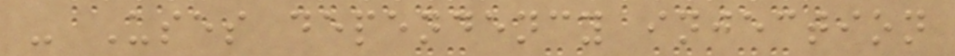- Uses dependency injection
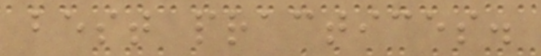best practices.
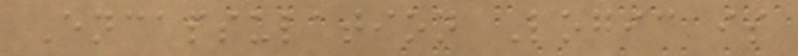Encapsulation Logic is
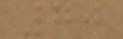70
